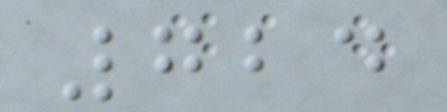724
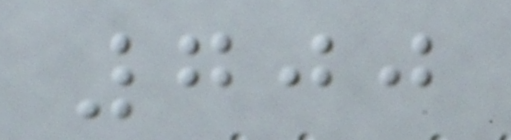700
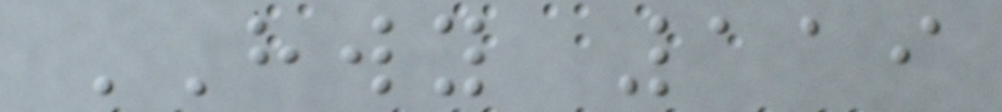HWY 119
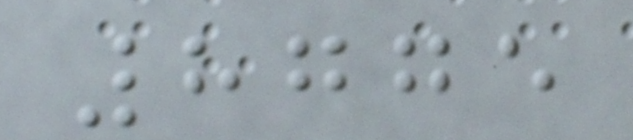8775
